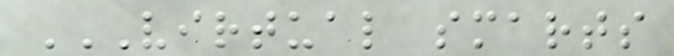VIRTUAL SMARTS
